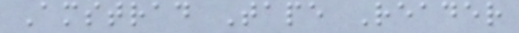Amstrad Tape Reader
